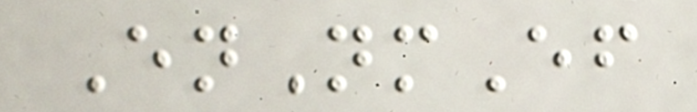EnNmEf
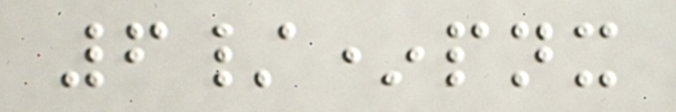6/*pnx
